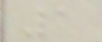1
